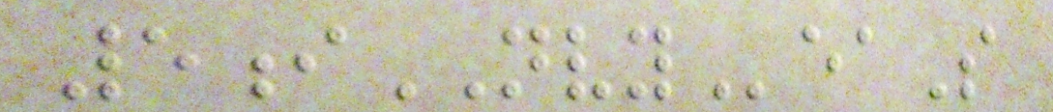5iNVYeaS
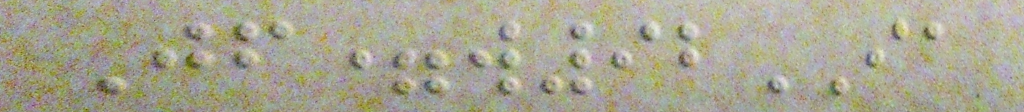Jf=w92IA
